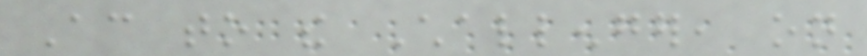According to the Challenger, on
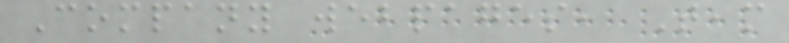Company webpages, Team
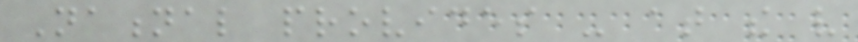National provides - at the very
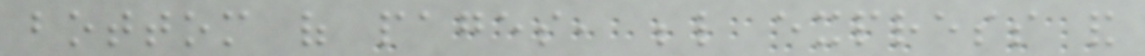bottom of pages, below express and
